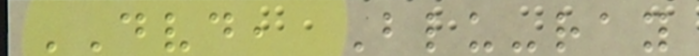DVD, Blu-ray
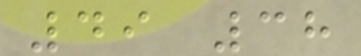49 38
